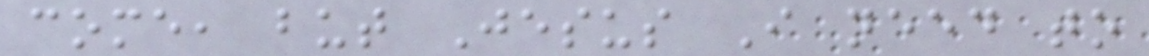come, but Jesus I need to
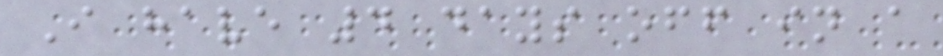I have 4 days off in a
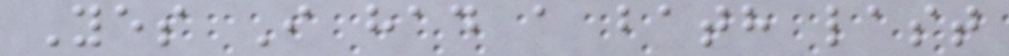Yes I had a bath last
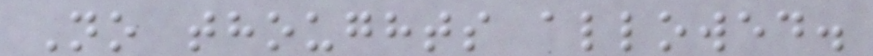No thoughts allowed.
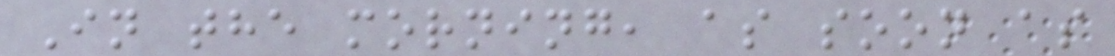In the morning, as soon as
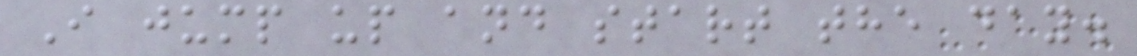I jump up and start the day.
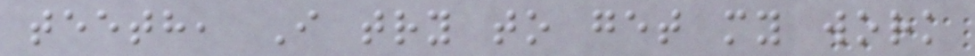teeth, I try to get my work
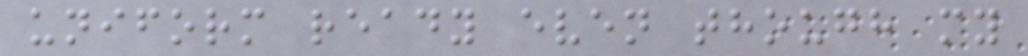uniform ready even though my
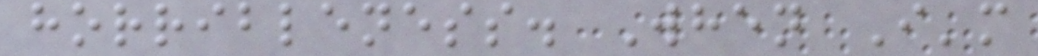horribleness. When I'm
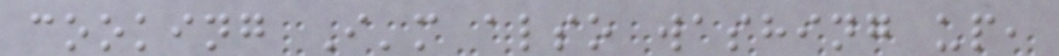cooking I'm also washing up,
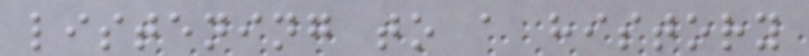listening to a history
